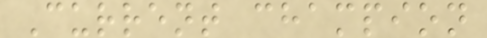Current champion
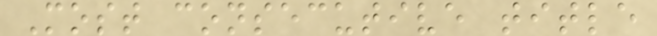Most consecutive title
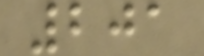201
